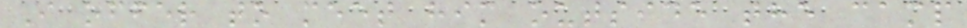I offer to meet him outside the camp
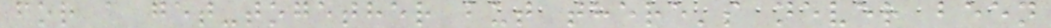for a get-together but there's never been
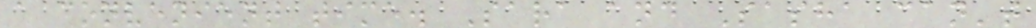a convenient time. Sara and Sasha can't
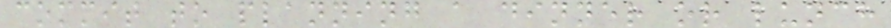commit to planning a dinner or lunch
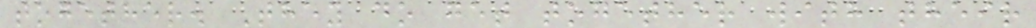together. They do get together with their
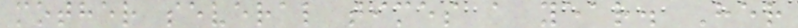mother several times a year. Her
